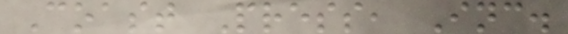Coast Press, Inc.
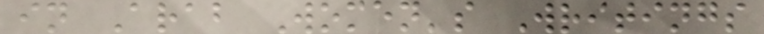in Arab Women's Writings
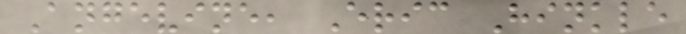Angevine, Eric Hinkle
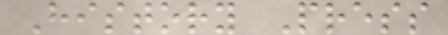History Press
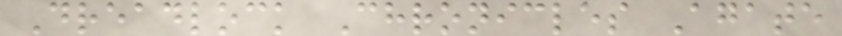Dreadlock Chronicles Agate
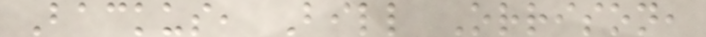Backus, Bill Orrison,
